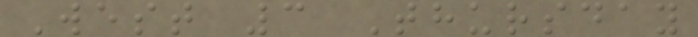West 3 Thursday
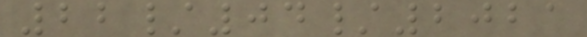22/04/2021
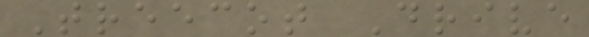Treecot Drive
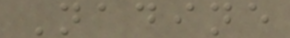Nadine
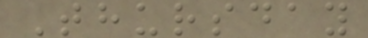Thursday
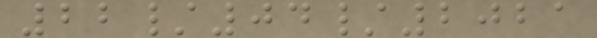22/04/2021
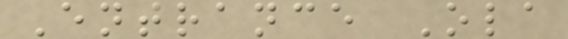Entrance Ola
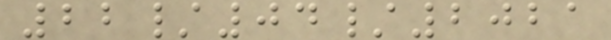22/04/2021
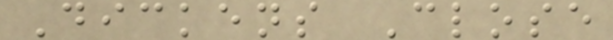Dickens Close
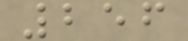256
